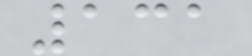131
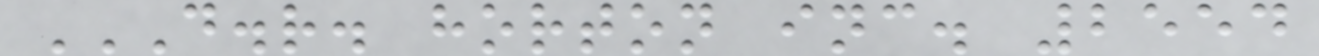D.R. HORTON INC. 2554
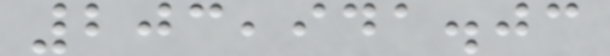203,941.03
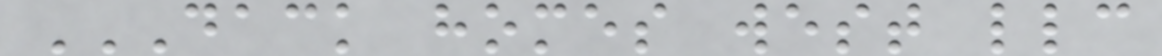DACK HOMES WEST LLC
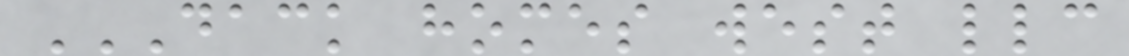DACK HOMES WEST LLC
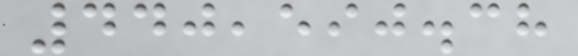440,590.38
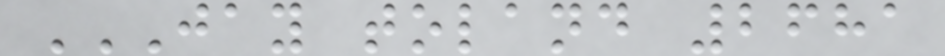JAY TOLAND 2681
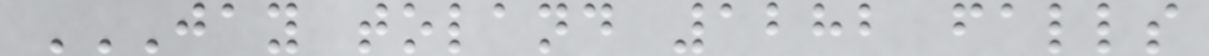JAY TOLAND 1282 FALLS
